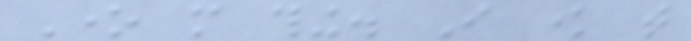One more thing. I know that
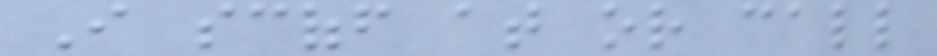I scoff at or call
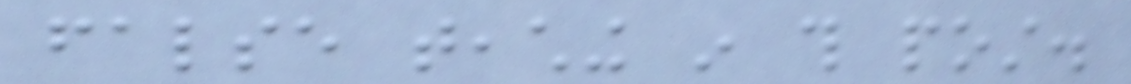false teaching in this post.
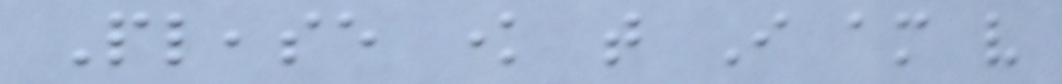Please know that I am very
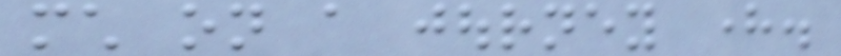much on a journey here.
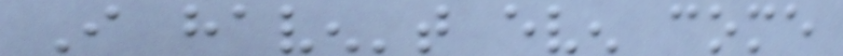I haven't even come
